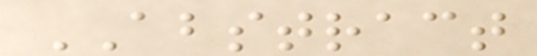ABSTRACT
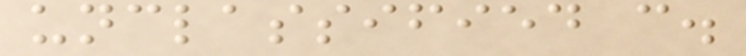unclassified c.
